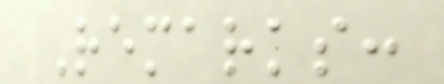Remarks:
